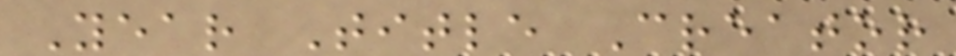Year Title Creator
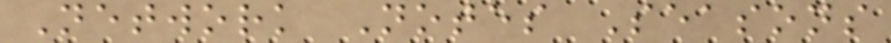Network Notes Seasons
